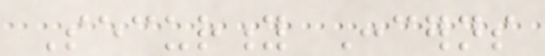Security Concerns
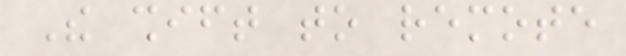The shift to remote
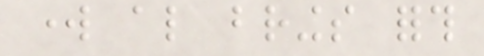work also brings forth
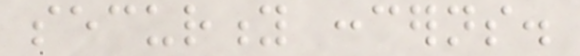security concerns.
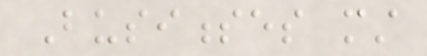Businesses must
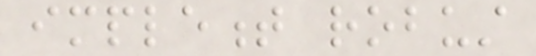implement robust
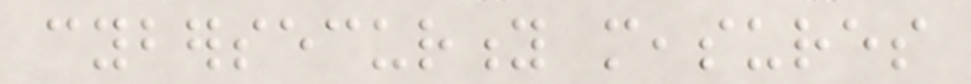cybersecurity measures
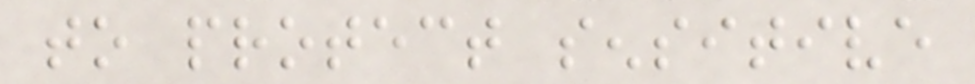to protect sensitive
